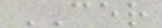CER
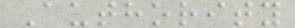Authority
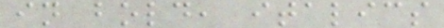in bold, italics
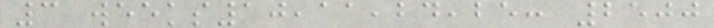3 weeks10,11,24,25: 2500
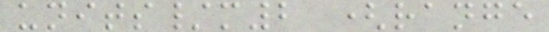units/m2 (range
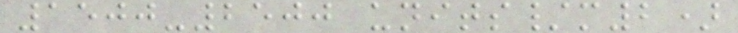1500-2500 units/m2)
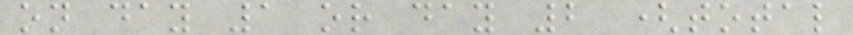on day 1 or day 2 (total
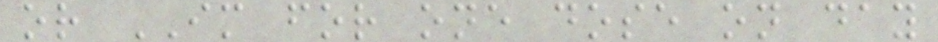or IM for one dose on day
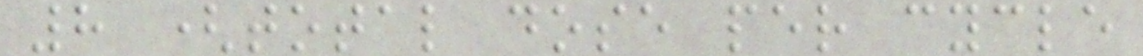8 (total dose per cycle
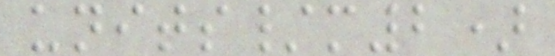units/m2)
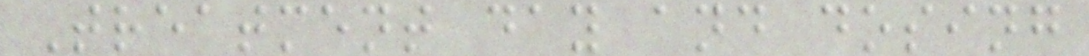Treatment day and dosing
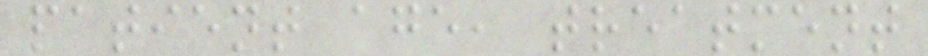patient age, treatment
